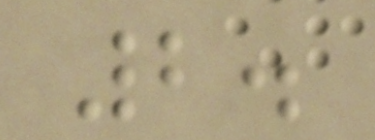2.
